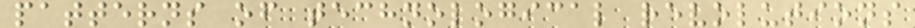patterns of technological revolutions
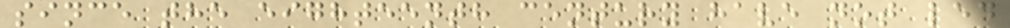since the eighteenth century have not led
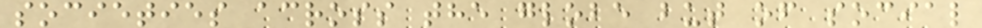societies across the globe but of social
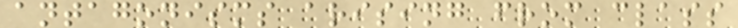antagonisms arising from class
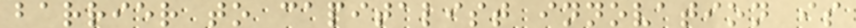barrier to capitalist innovation is
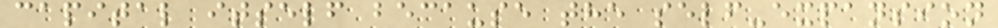capital itself because the self-expansion
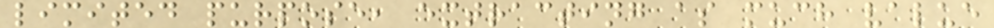limited purpose, extracting as much value
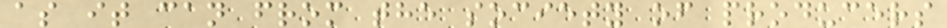as it can from the society of producers
